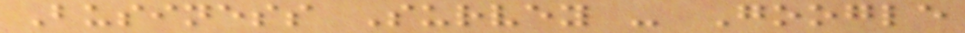Business Survey - Google
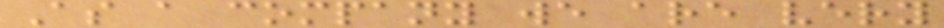As a company we are very
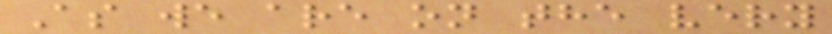As we are on the very
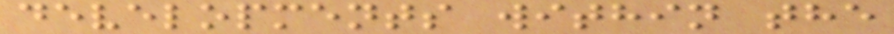developments within the
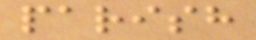parish
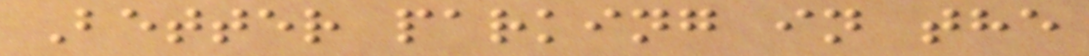Better parking in the
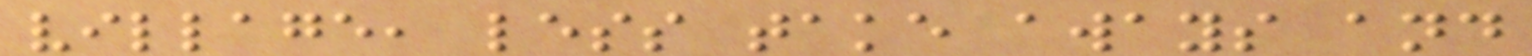village, less take aways and
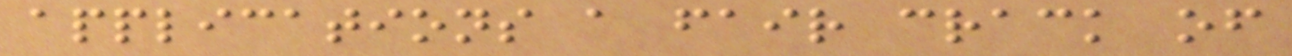applications a fair crack of
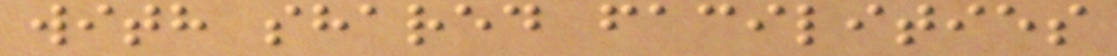with shared facilities
